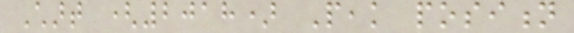Chart (2018) Peak position
